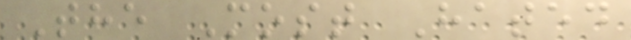The Most Hated
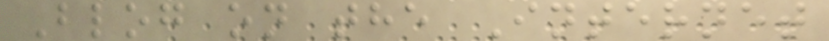Blog on the Internet
